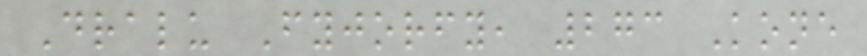Dralu Fyjorfy, 273 Kone
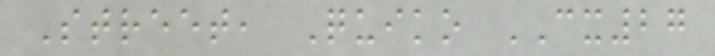Street, Quiko CX27
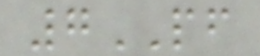7PF
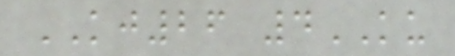KJ26 4KU
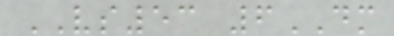VS53 6DM
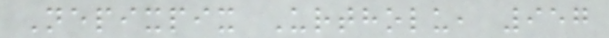Nepixpix Urtholu, 957
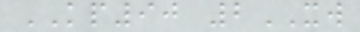KP90 2XW
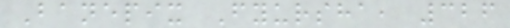Banepix Fyursha, 326
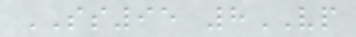SS95 8VP
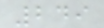249
